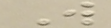W
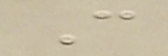C
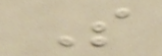S
